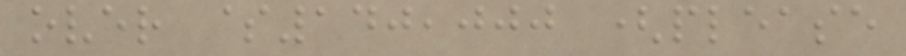over $140,000 (please
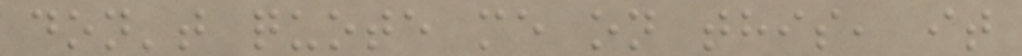don't quote me on this, it
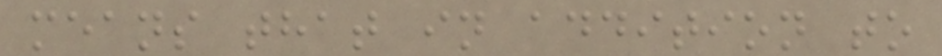means that in addition to
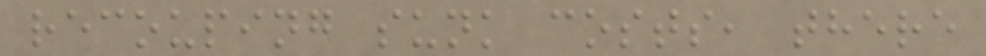recouping sunk costs, there
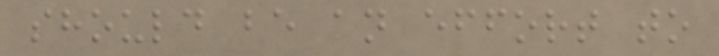should be an effort to
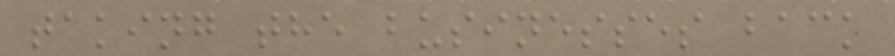taking the businesses back
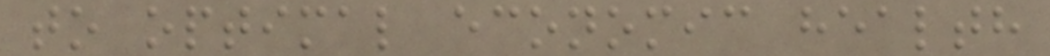to optimal economic health
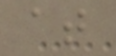at
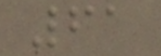61
